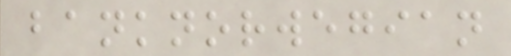banknorwegian
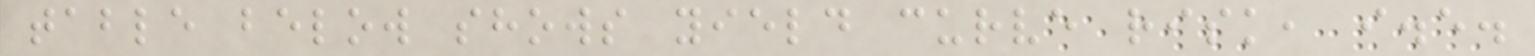table below shows yield curve risk, i.e.
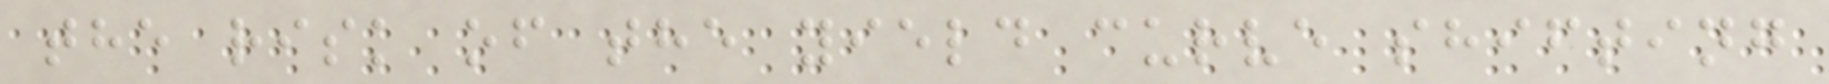the risk of the yield curve shifting
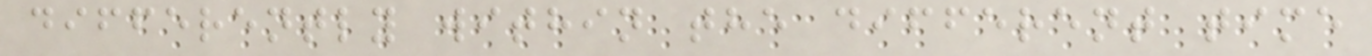differently within the different time
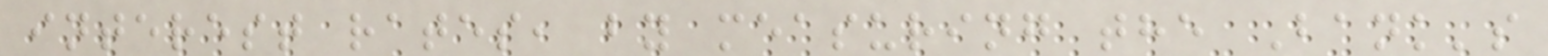interest rates, by measuring the Bank's
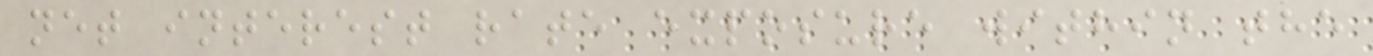net interest rate exposure within the
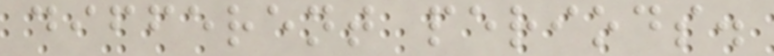different periods.
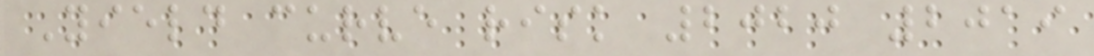Yield curve risk 2020 2019
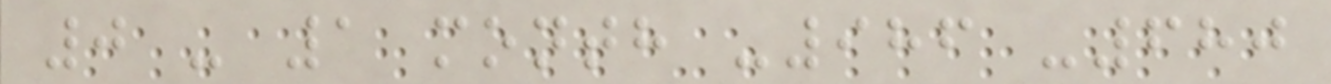0 - 1 month -986 -680
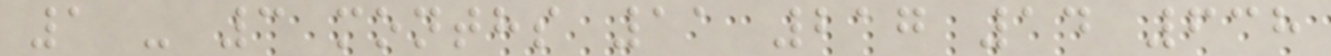1 - 3 months 11 217 14 638
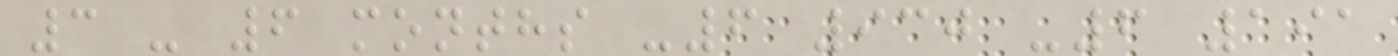3 - 6 months -6 930 -6 191
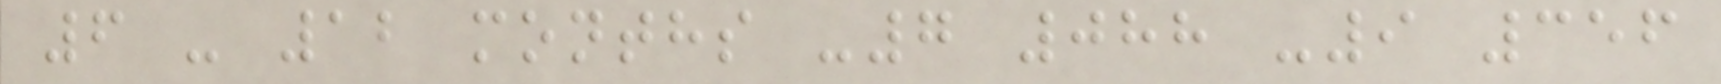6 - 12 months -7 088 -9 356
